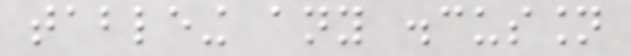tableing any discussion
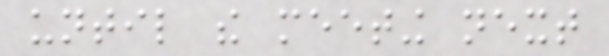until the meeting next
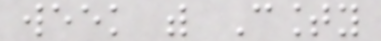week with County
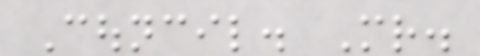Council. Mr.
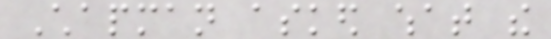Chapman asked what the
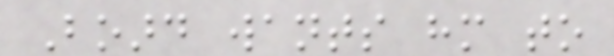Board wants him to
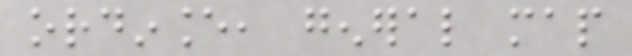ordinance, general map
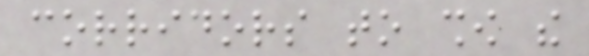corridors to show the
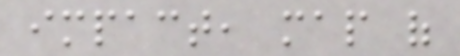impact, map of
